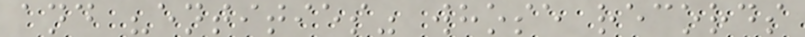and "entities" whose records
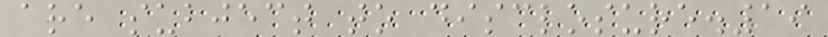are subject to disclosure.19
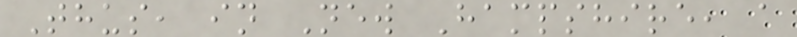Thus, in New Hampshire, a
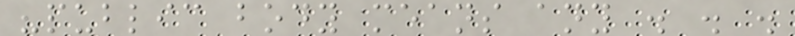"public body means any . . .
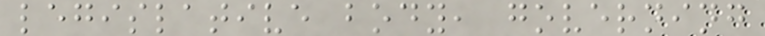legislative body, governing
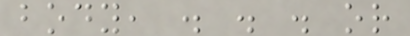body, . . . or
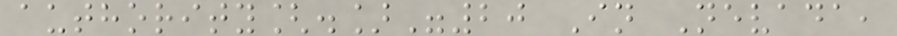authority[.]"20 In Nevada,
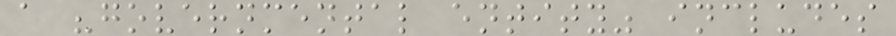a "governmental entity" includes
